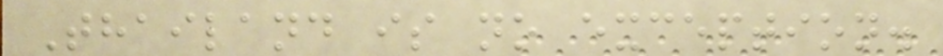Thailand is no exception.
